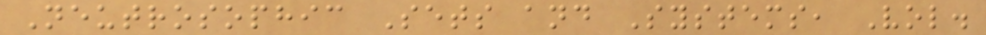Neutrosophic Sets and Systems, Vol.
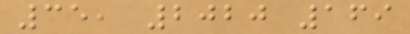35, 2020 169
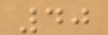40
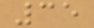35
